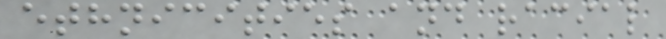ethnicities and racial
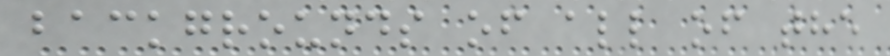backgrounds of all of the
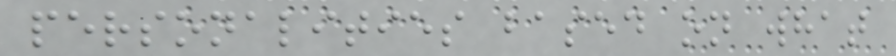personalities based on what
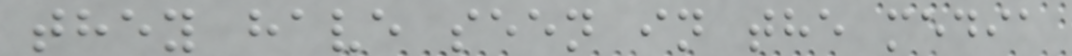they have seen in the media
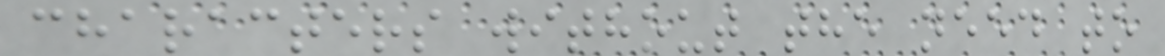characters without the need to
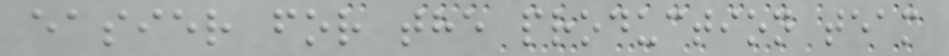easier for the production team
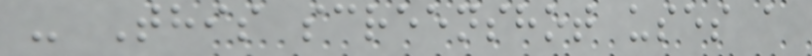- This screenshot uses a
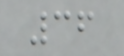36
